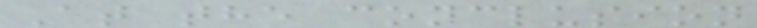At the conclusion
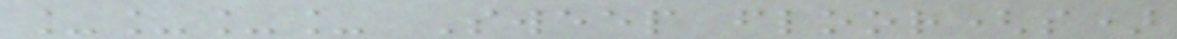____ Sweep floor(s)
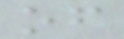of
